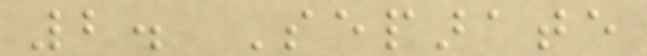2. Separate
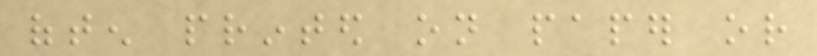often printed on paper or
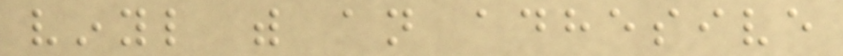vinyl with an adhesive
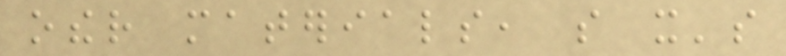other materials, so it's
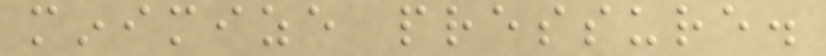minimize pressure.
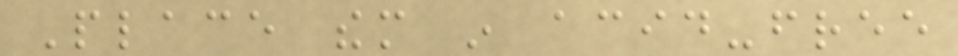Place them in acid-free
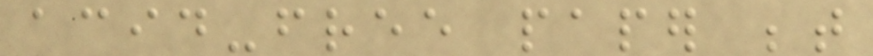acid-free paper between
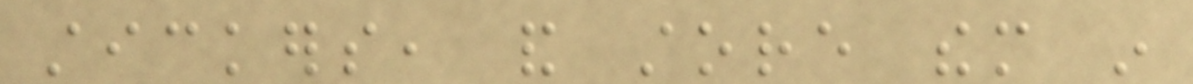stickers, and store them in
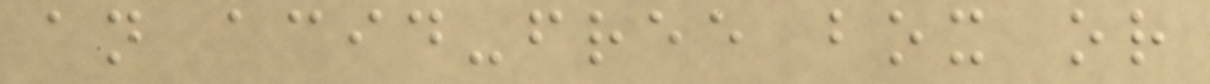an acid-free box or
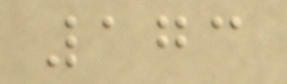173
